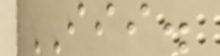III.
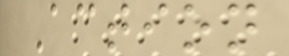Action
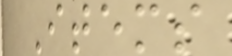Items
